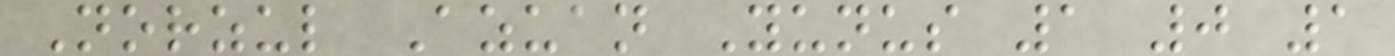Norzul Azuan Yunus 1 0 1
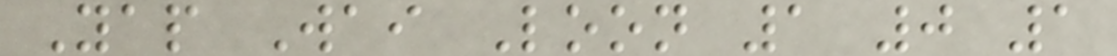Yap Wai Loon 1 0 1
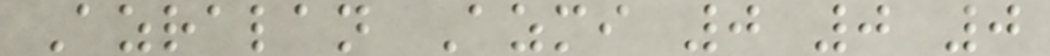Azralan Azmi 0 0 0
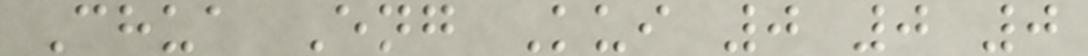Chua Eng Kui 0 0 0
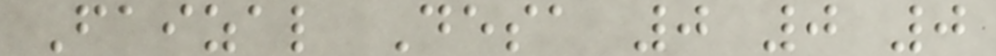Faizal Desa 0 0 0
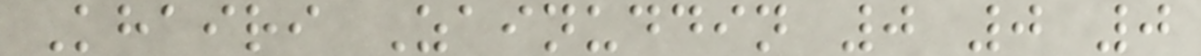Khairi Zainuddin 0 0 0
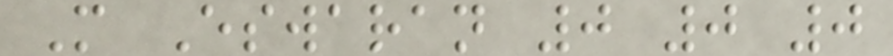M Eswaran 0 0 0
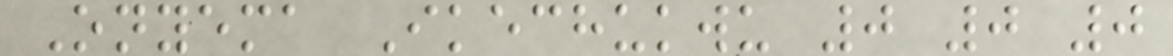Onyema Ikechukwu 0 0 0
